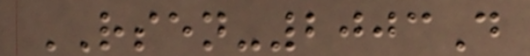RSEN-2003D
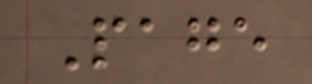Page
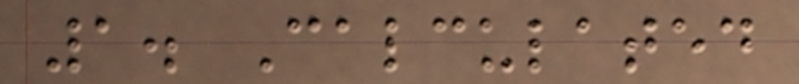1. Calculated
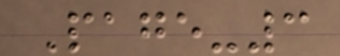Page-3
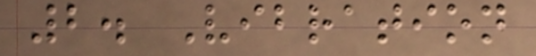2. Vibration
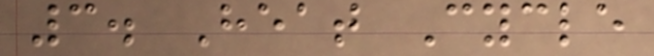3. Heat Cycle
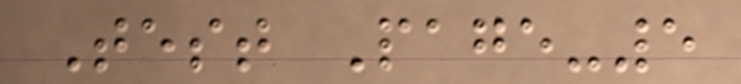Test Page-5
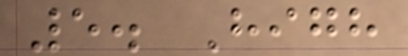5. High
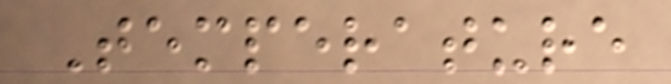Temperature
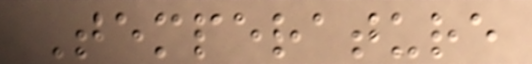Temperature
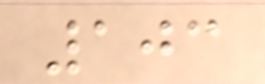103
